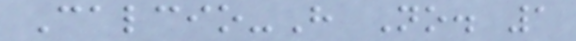Calcio-H No. 1
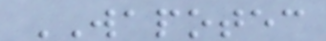WAPOTEC
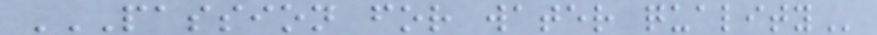PASSION FOR WATER QUALITY
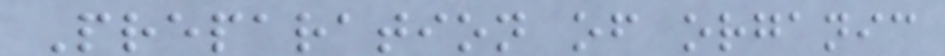Preparation of organic
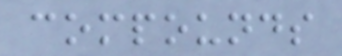compounds
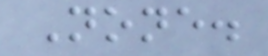None.
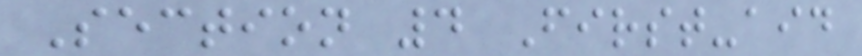Section 4 First-aid
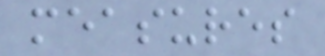measures
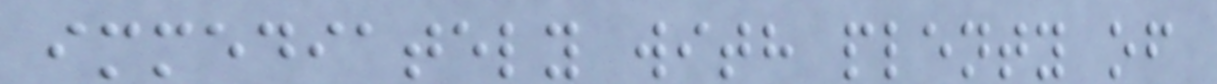immediately with plenty of
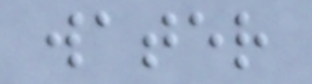water
